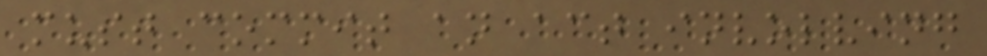must commit an act involving
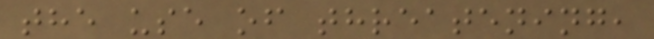the use of threatening,
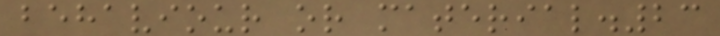behaviour or material.23
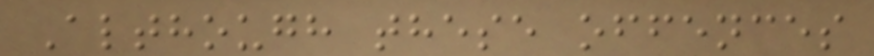Although these offences
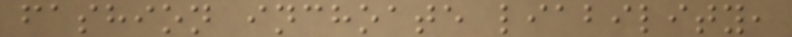fashion inchoate liability,
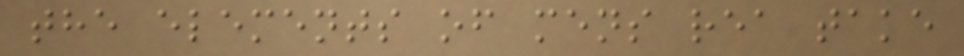the elements of mens rea take
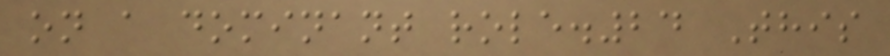on a dominant role.24 This
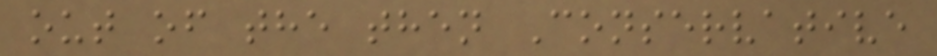out of the then Conservative
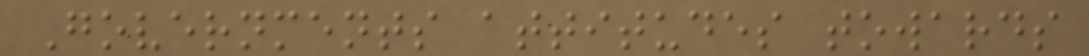Governments attitudes towards
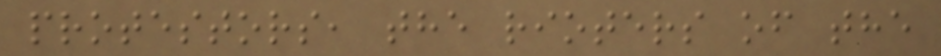protestors, the rioters of the
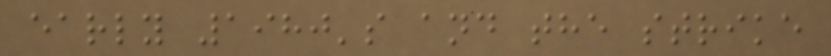early 1980's and the strike
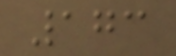173
